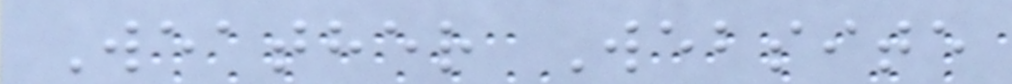Weather Website
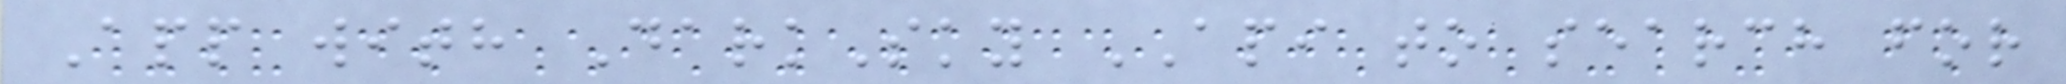App with DarkSky API to search for
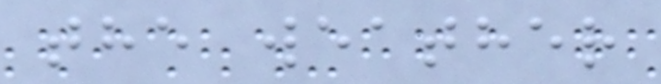the weather
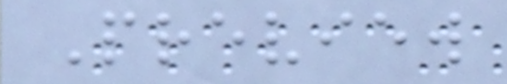Preview
